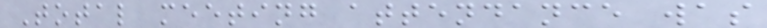Total meeting attendance was
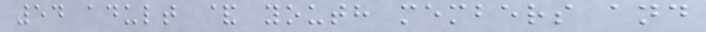54 adult & youth members and
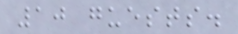10 guests.
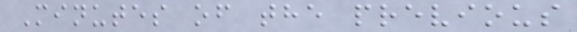Minutes of the previous
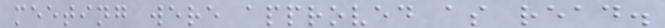meeting were approved as read.
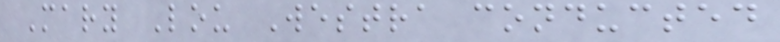Mary Lou Westra conducted
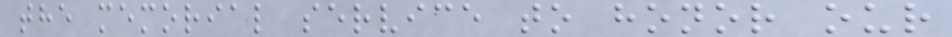the memorial service to honor our
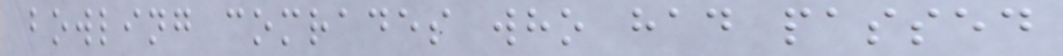bowling comrades who had passed
